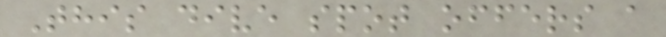This dive spot offers a
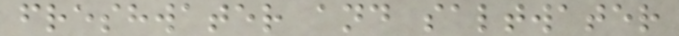freshwater and saltwater
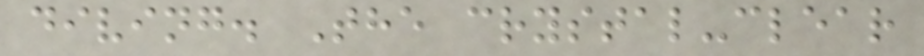diving. The crystal-clear
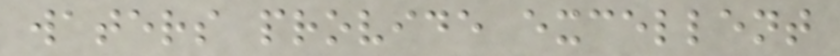waters provide excellent
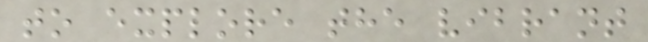to explore the vibrant
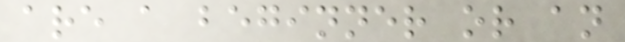are a beginner or an
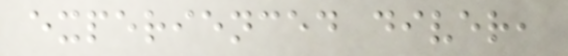experienced diver,
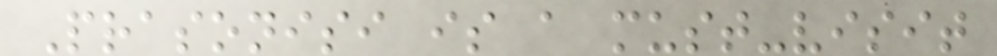Prasonisi is a must-visit
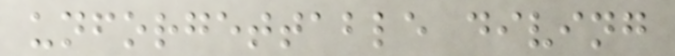unforgettable diving
